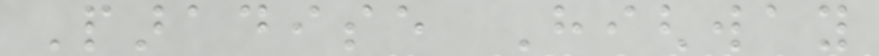Paradise Highway
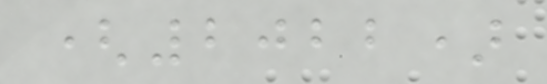(2022)
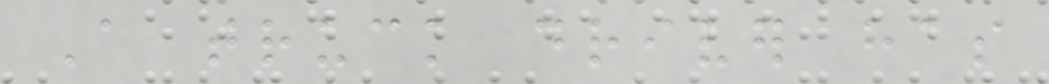A truck driver has
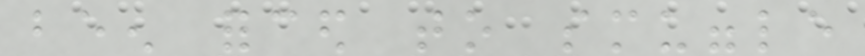been forced to smuggle
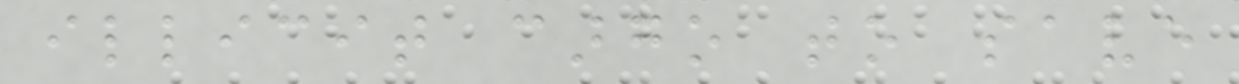illicit cargo to save
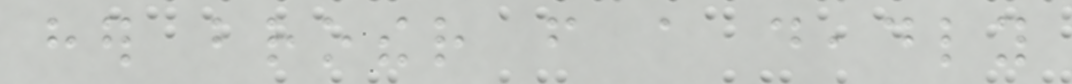her brother from a deadly
